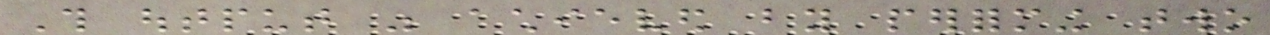This output was achieved by performing two
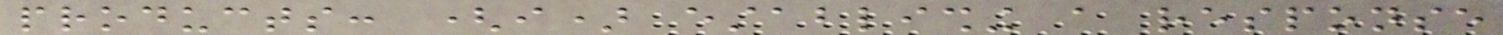products: (i) establishing a response
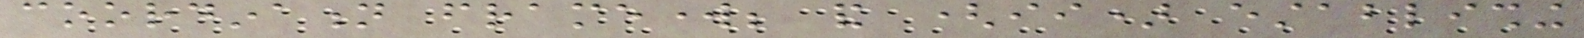coordination framework; and (ii) establishing
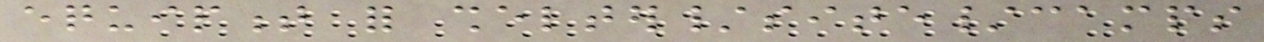equipment for shelter/site/camps
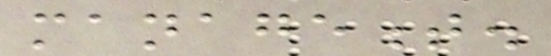management.
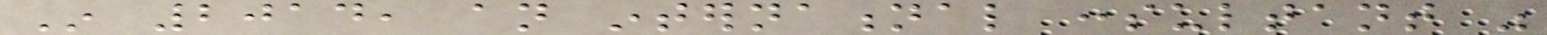In 2014, an international consultant was
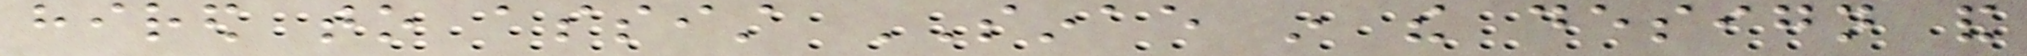hired to assist SINAE in the design and
